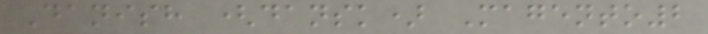Danish (dansk) Magento2
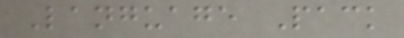Language Pack
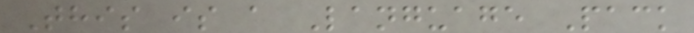This is a Language Pack
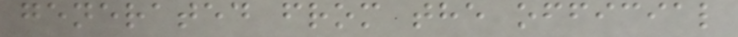generated from the official
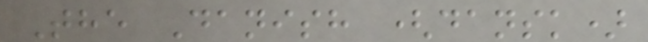The Danish (dansk)
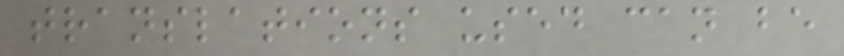translations used can be
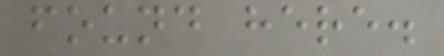found here.
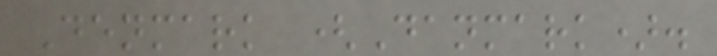Denmark (Danmark).
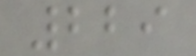229
